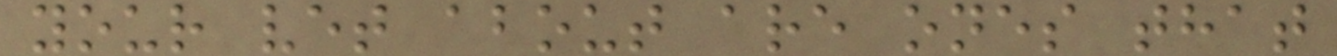your vet about are ones that
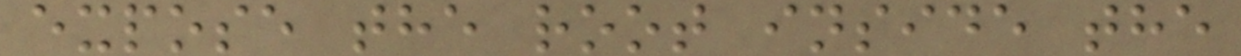expose the root inside the
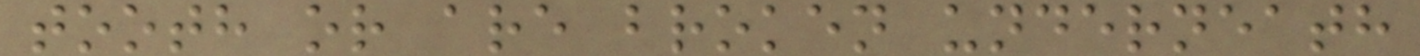tooth or are broken underneath
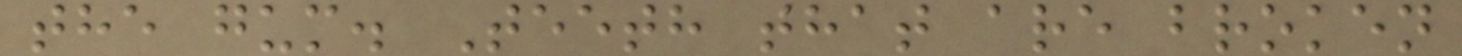the gum. Teeth that are broken
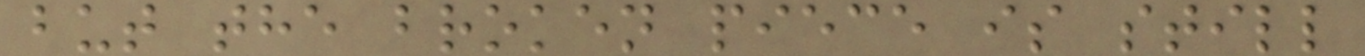but the broken piece is still
